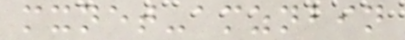mxnet-amznbin
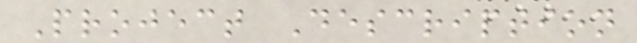Project Description
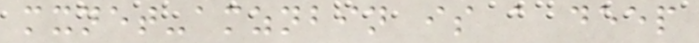mxnet-amznbin is a deep
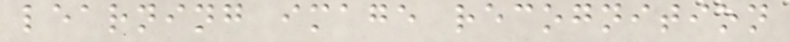learning image recognition
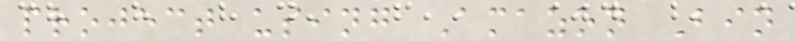project using Amazon Bin
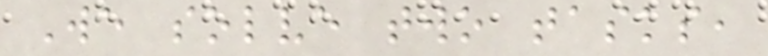We solve two tasks,
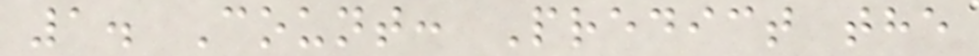1. Count: Predict the
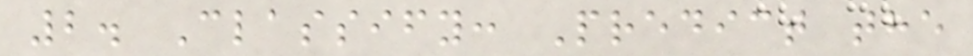2. Classify: Predict the
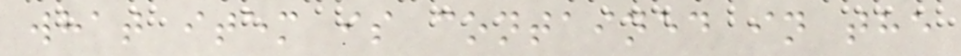what item is contained in the
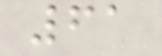61
